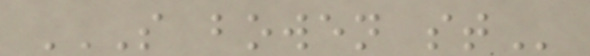S BOWEN ST
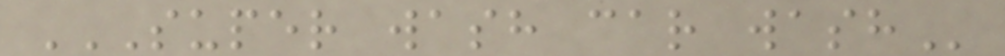SUPER WASH CAR WASH
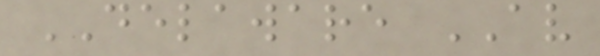DELAWARE AV
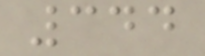344
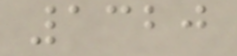1320
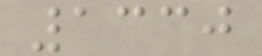1330
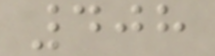408
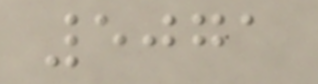5071
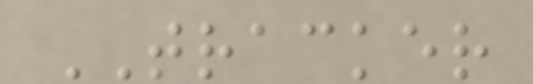TRACKER
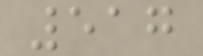517
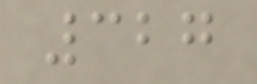327
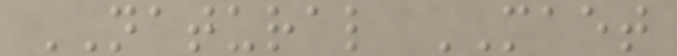NATURAL MAET
